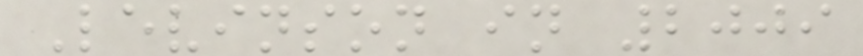Levinson in 2009
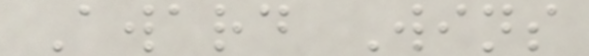Award Wins
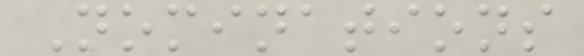Nominations
